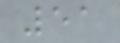51
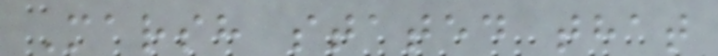Marsh stated that
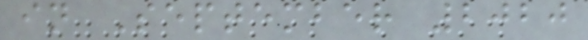in September 2020
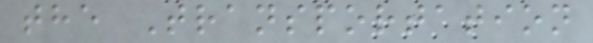the Transportation
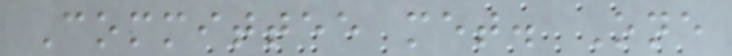Committee met. One
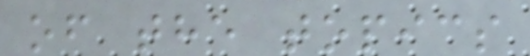of the topics
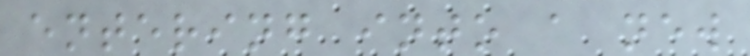entering into a new
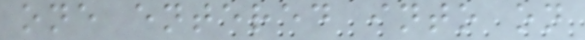one entered into on
